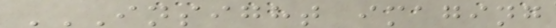INSIGHT IMAGING
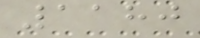1180
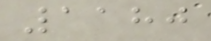1180
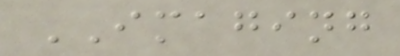IMAGING
